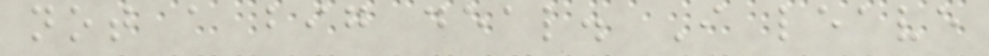not a big deal. I leave
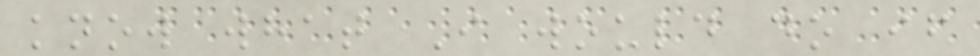know what I would do if
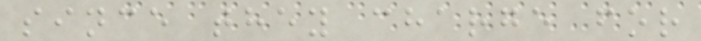since they charge for
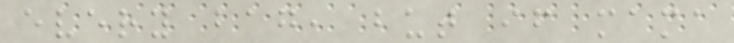every bag, but if mama
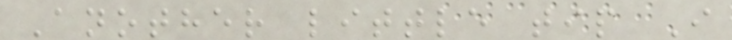Another little tip I
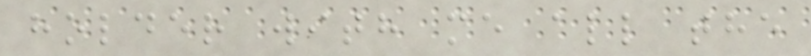holder with me all the
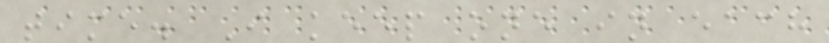time. I keep one in each
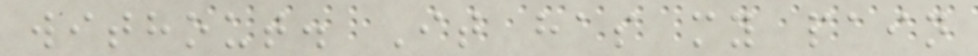without. It has my pain
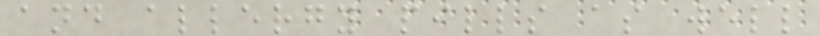and allergy pills as well
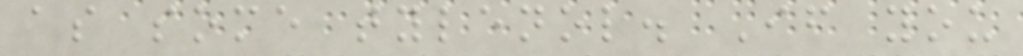as some tylenol. If you
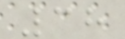38
